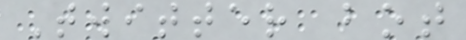Twitter bot
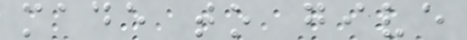made to give
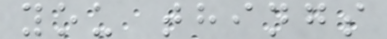you things
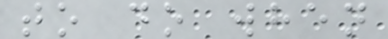to do when
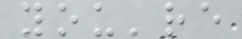you're
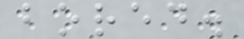bored.
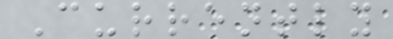Currently
